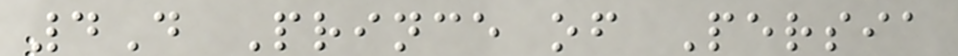4D Prince of Persia
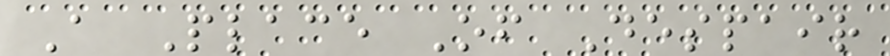A Place Of Despair
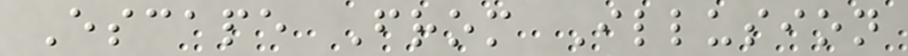Escape From Illusion
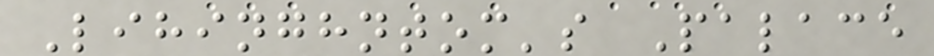Lihinghntom's Palace
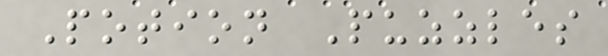Potion Puzzles
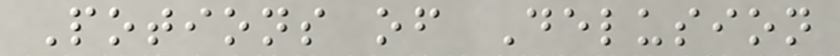Potions of Delusion
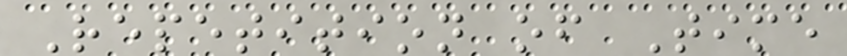Repetition of Time
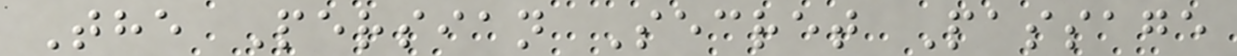The Persian Secret Passage
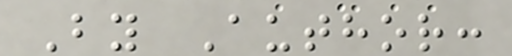By Author:
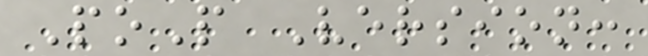PoP Version:
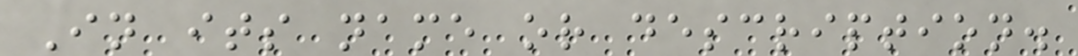In its name or description.
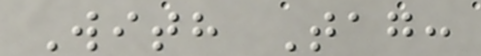With Tag:
